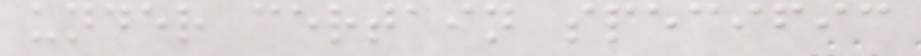under certain specific
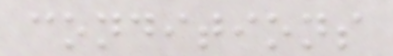conditions
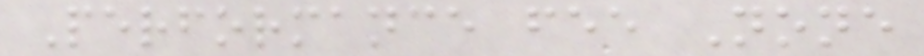Performance fee None
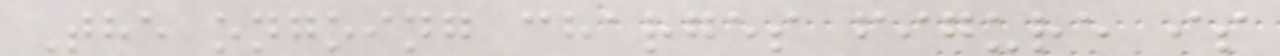The ongoing charges figure is
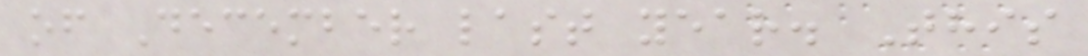of December last year. This
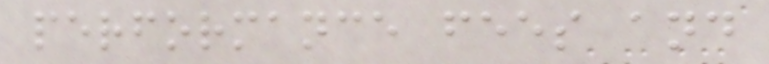performance fees and
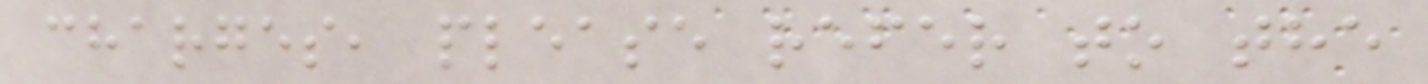charges, please refer to the
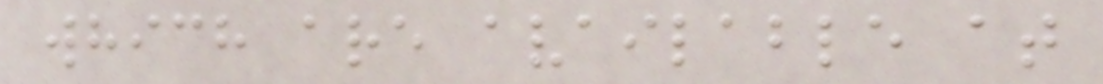which are available at
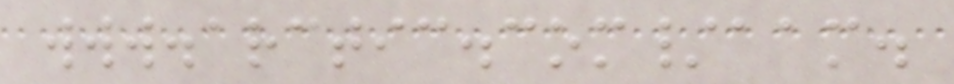www.arctic.com/aam.
